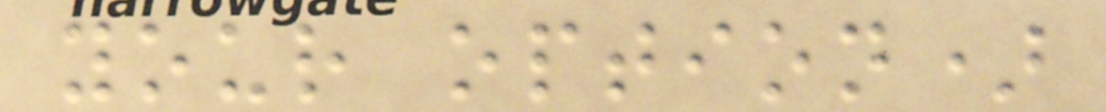your option)
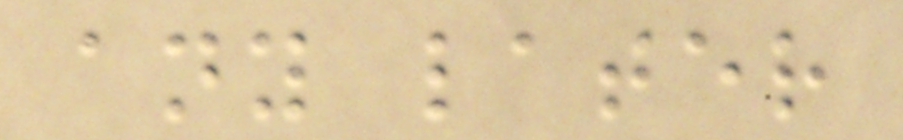any later
